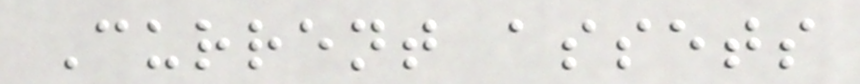Current assets
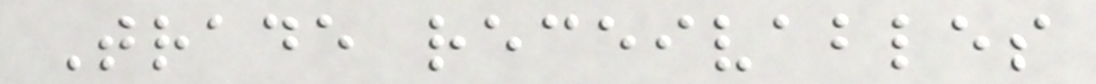Trade receivables
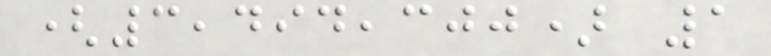(3,494,300) 1
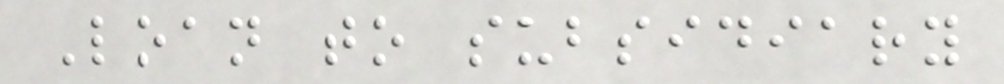Loan to subsidiary
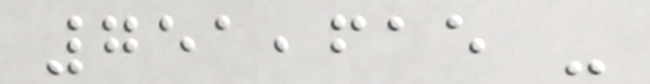751,615 -
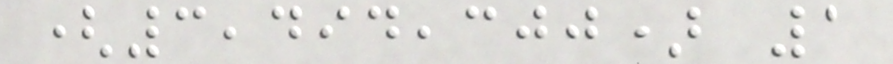(3,494,300) 1
